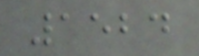1524
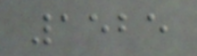1525
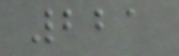221
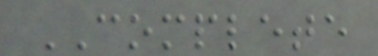COMPLETE
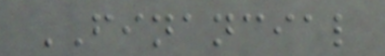FINANCIAL
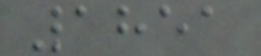1851
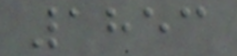1853
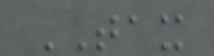TAX
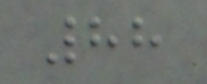88
